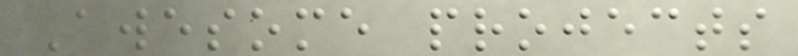Awesome projects
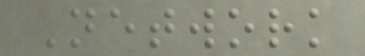Network
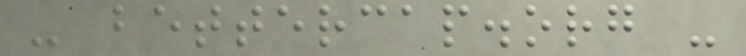- bettercap.org -
